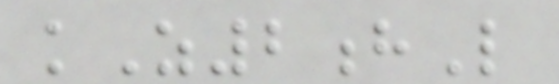kZ2hL
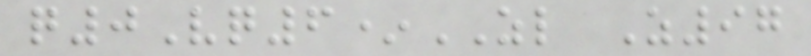q0Vq6*ZL Z97
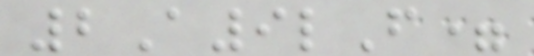2A9lF=
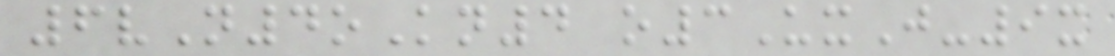6vN4oKn4 o3UxJ-9x
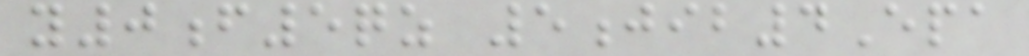y0f5qz 5jib4Epa
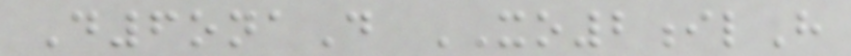D6onaD XO2ilH
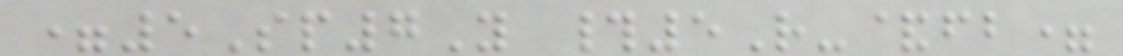=5Sp7Y #5R-&fb=
